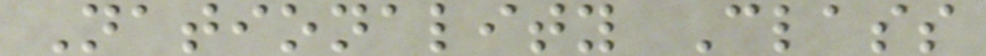Nationality Class
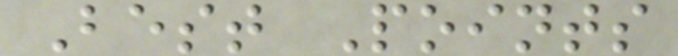Best Points
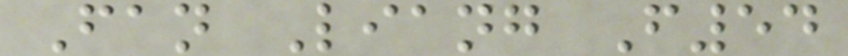Fan Liang F54
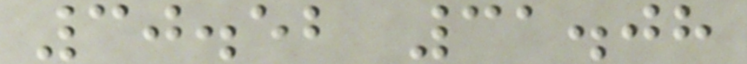30.52 31.08
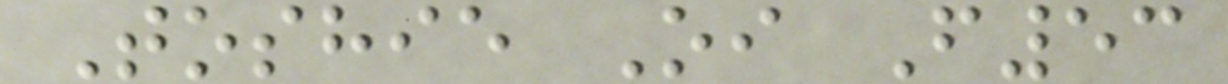Toshie Oi F53
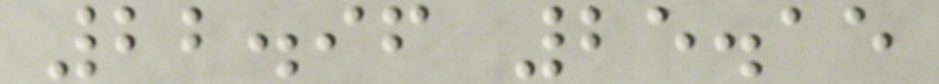22.96 25.15
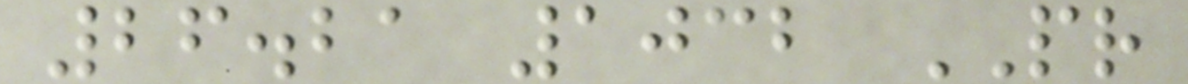26.21 1032 PR
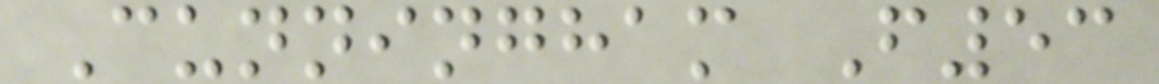Cunningham F53
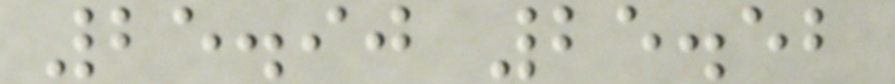25.90 25.52
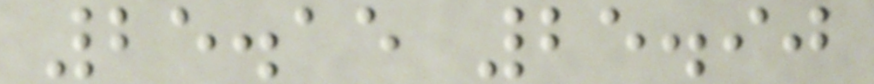25.15 25.90
